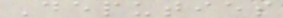Deputies
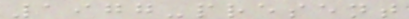1977-present
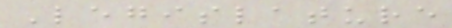Legislature
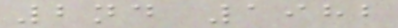2nd 1982
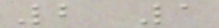2 1
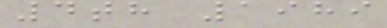4th 1989
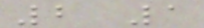2 1
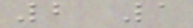2 1
